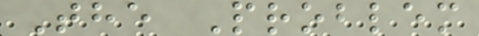The Problem
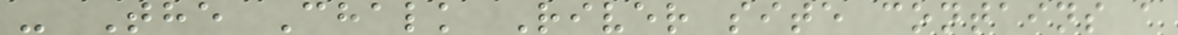- The Chalk River site contains a
